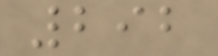292
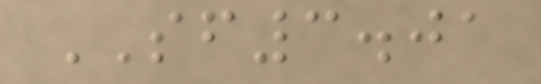SF3.01
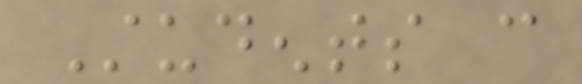Students can
